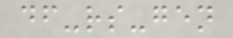df-rs-gen
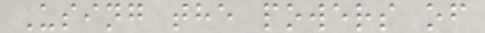Using the powers of
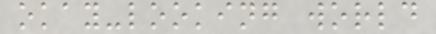okay-looking world
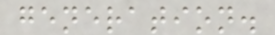generation.
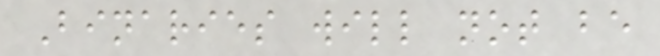Binaries will not be
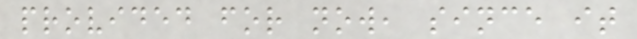provided for now, since it
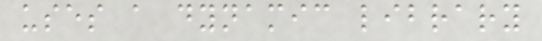uses a dynamic library
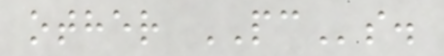other PCs.
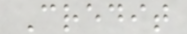Credit
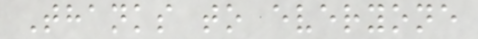Thanks to everyone
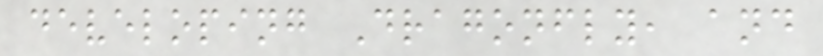developing Dragonfly, and
